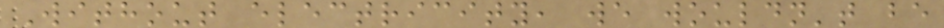Without electricity, we wouldn't be
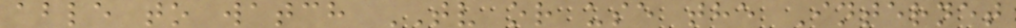able to watch TV or use the Internet
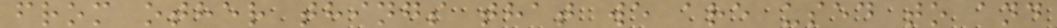from other things that we are used to and
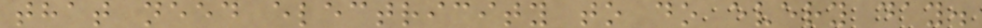that need electricity to do every day.
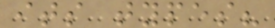its types?
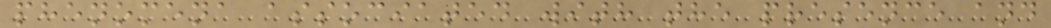phenomena associated with the presence and
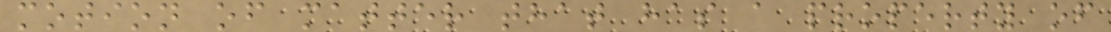motion of matter that has a property of
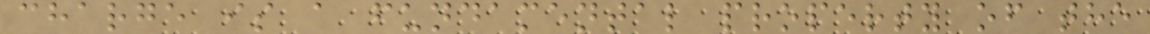charge is a fundamental property of the
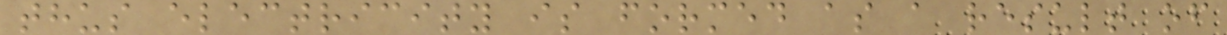thus electricity is formed as a result of
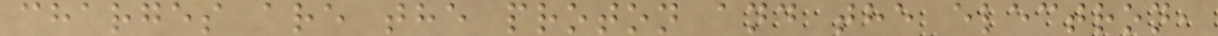charges are the proton and the electron,
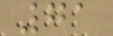71
